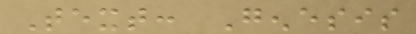Text: Genesis
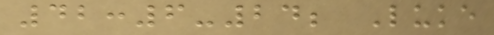42:6-24; Luke
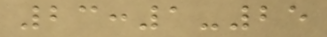23:1-25
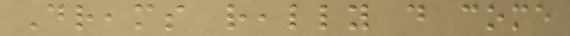Dreams really do come
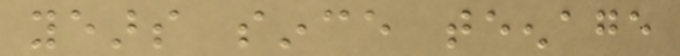years since teenage
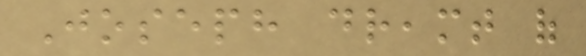Joseph dreamt of
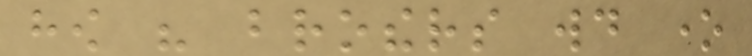how his brothers would one
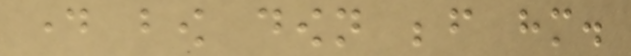day bow down before him.
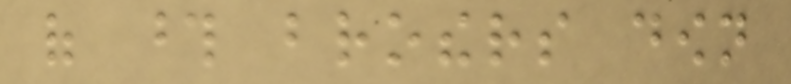of those brothers down
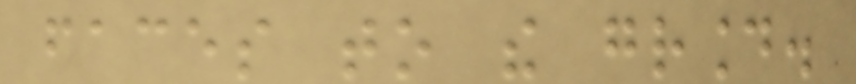faces to the ground.
